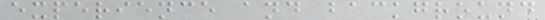experience and background
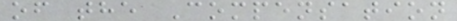of the Compensation
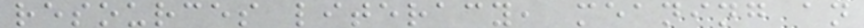resources literacy, meaning an
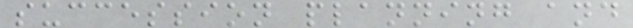succession planning and
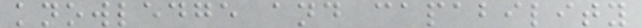knowledge and capability
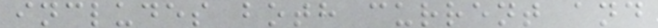includes both current and
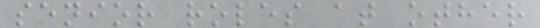senior roles at other
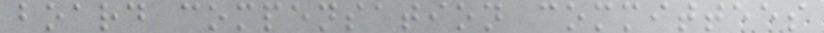board compensation committees
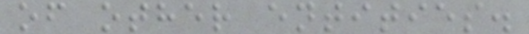of other entities.
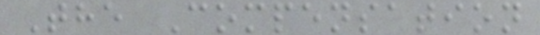The Compensation
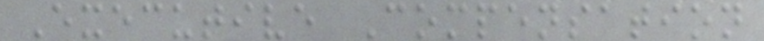Executive Compensation
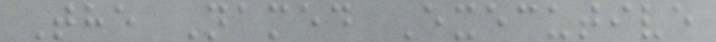The Named Executive
